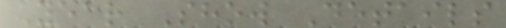Year Show Details
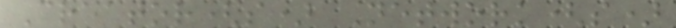Creator(s) Network(s)
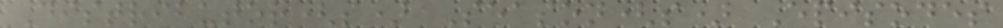Distributor(s) Season(s) Episodes
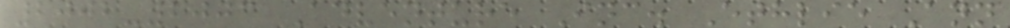2002-2003 Adventure Inc. Ethlie Ann
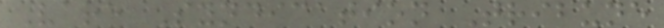Vare Syndication Tribune
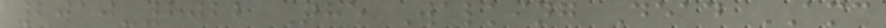2010-2022 The Walking Dead AMC
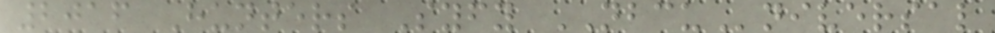2016 Hunters Syfy NBCUniversal
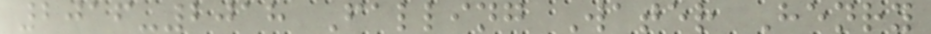2016-2018 Falling Water Henry
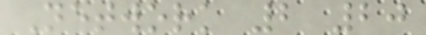Network 2 20
